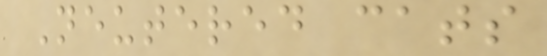Neutered cats
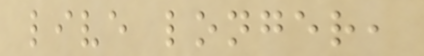live longer,
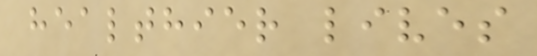healthier lives
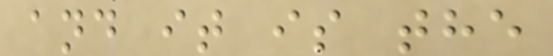and it is the
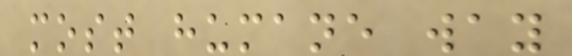most humane way
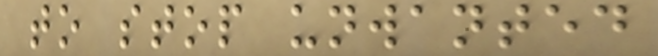to stop unwanted
